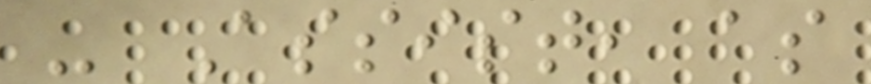- Assist, as
